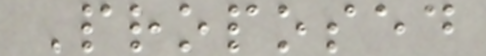Proposed
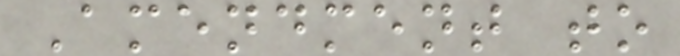Amendment to
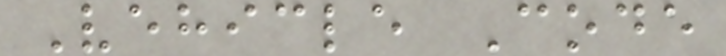Vehicle Code
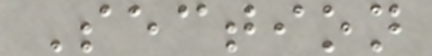Section
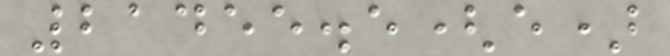21455.5(e)
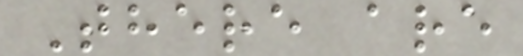There are
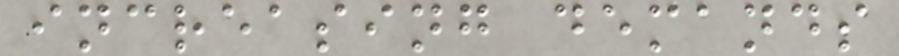increasing demands
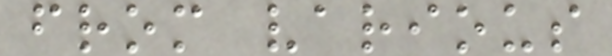from various
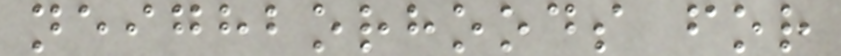neighborhoods for
